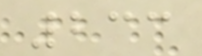233
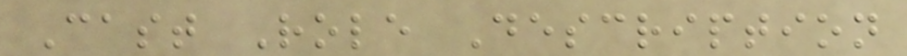Cast Role Description
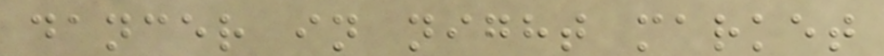dancer in night market
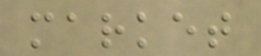market
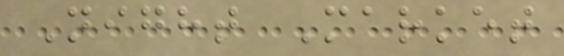Night Market
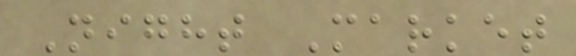Night Market
